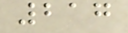217
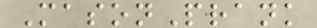MasonPrank
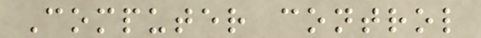Computer control
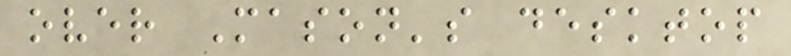over Mason's desktop
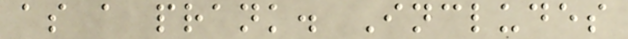as a prank. Includes
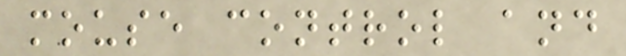mouse control and
